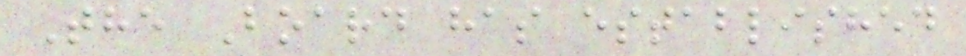The Board has established
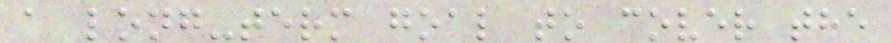a long-term goal to cover the
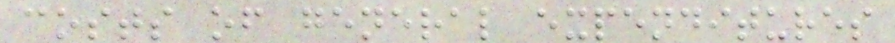costs of general expenditures
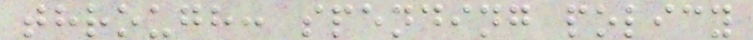through: spending policy
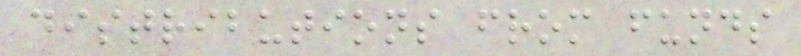distributions from funds
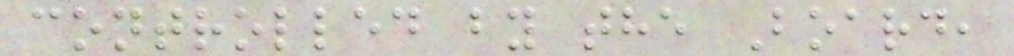controlled by the Board,
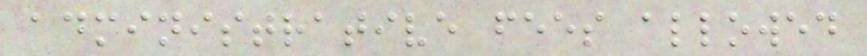administrative fees allowed
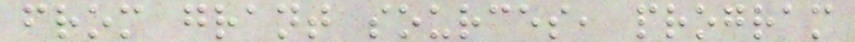from grant sources, program
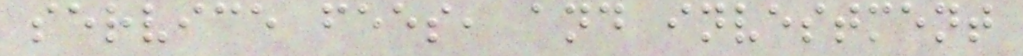service fees, and investment
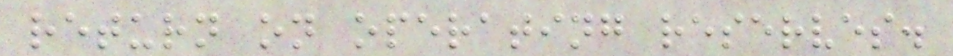return on operating reserves.
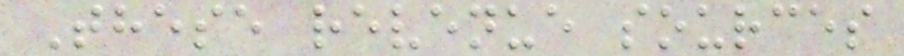These revenue sources
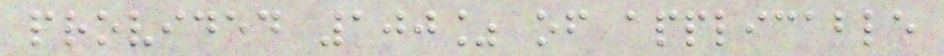provided 100% of applicable
